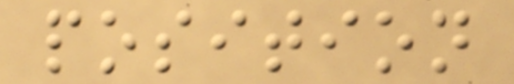position
